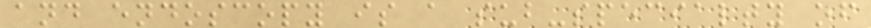and endoscopy is a sub-specialty of
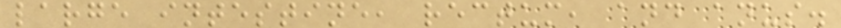large intestine, rectum, and anus.
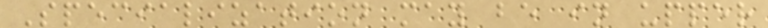Specialization may be in upper
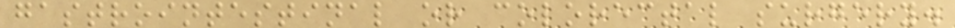gastrointestinal or colorectal surgery.
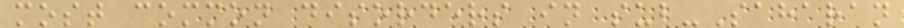most common disorders in sub-Saharan
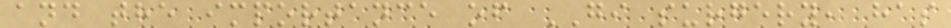and the importance of GI surgery, has
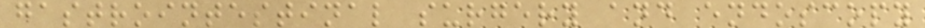gastrointestinal surgery and endoscopy
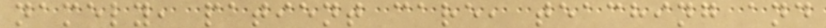namely, patient care, teaching and
